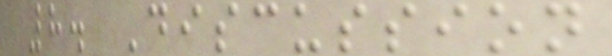8. Discussion
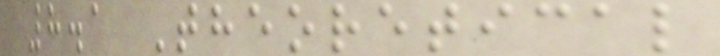8.1 Theoretical
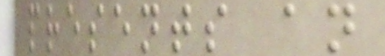presents an
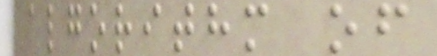algorithm of
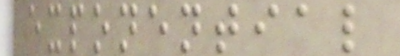exponential
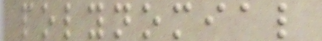polynomial
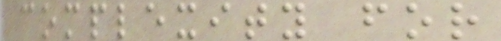complexity for
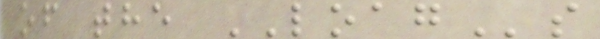of the LOAGs
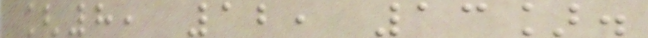[8, 12, 13].
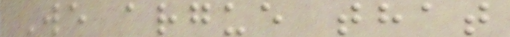We argue that
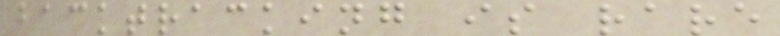backtracking is rare
